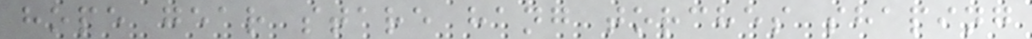hope gear stare hang torches shaping
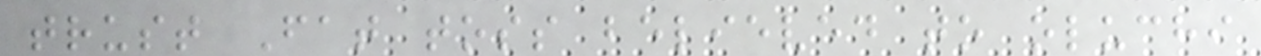trust Fat toss believed to oluchi
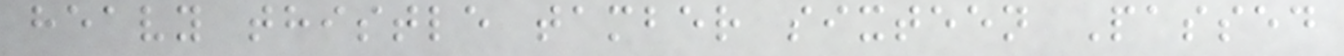heavy thistle tamber sixteen Passed
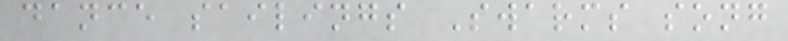dance sailings Swarms song
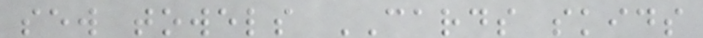sew towels CARDS skids
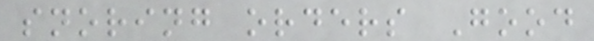snoring orders Good
